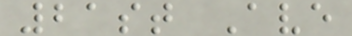21st Ave
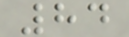84
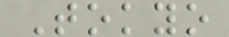Tokyo
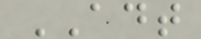ADT
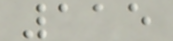115
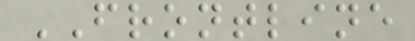FRONTLINE
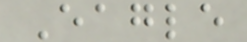Eagle
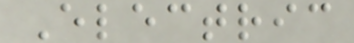Electric
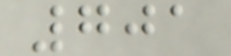701
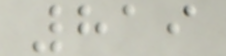819
